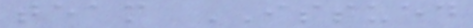team ISSUED
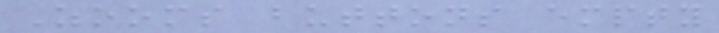Zooms buttons empty
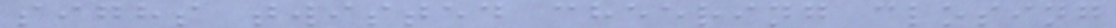sighs twisted cheering closing
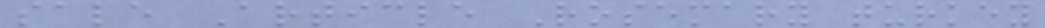sale Article Rosemary turkey
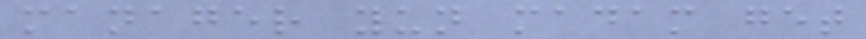manager yun madam get
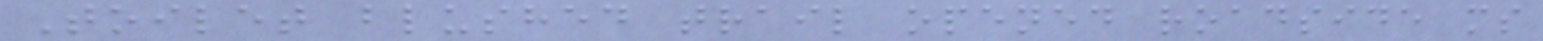Toilet blushed trail opened roadside ms
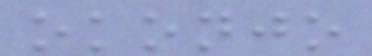okonjo
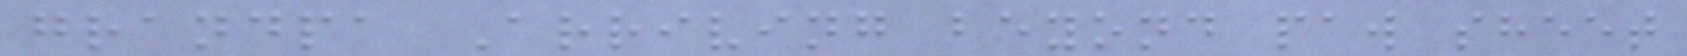grandpa Arriving beyond paw sheet
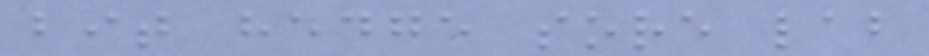bit hedge sore lab
